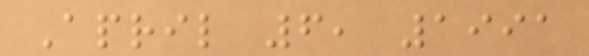April 6, 1991
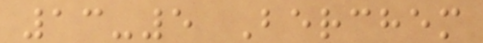13-5 Berchem
